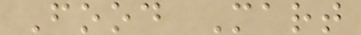Food Mart
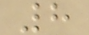8
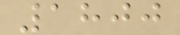1800
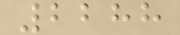2288
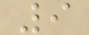9
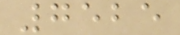7525
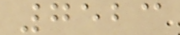7523
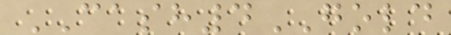CASH4GOLD
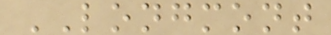LONGMONT
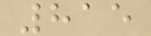815
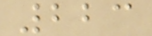223
